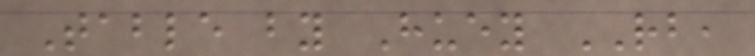Table by Huey RB,
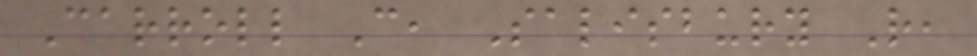Carroll C, Salisbury R,
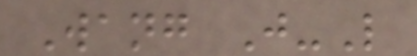Wang J-L
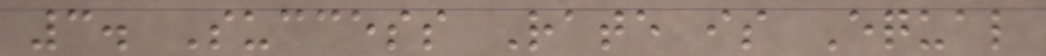3. Success Rate is Equal
